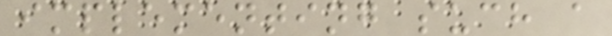implementing such a
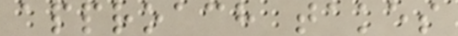approach takes
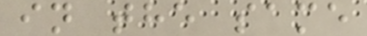in the same
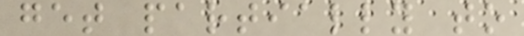get partially to
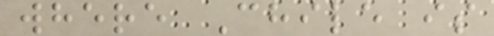where Chile is
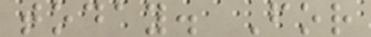today. For
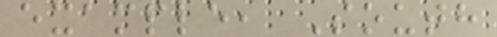example, South
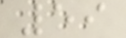59
